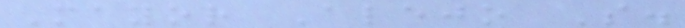Mayor Alejo S.
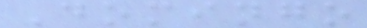Domingo
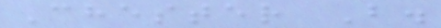Chester B.
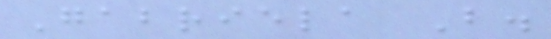Gabriela B.
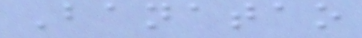Banatao
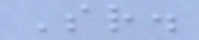Sr.
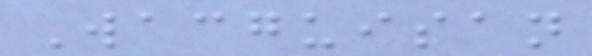Wacguisan
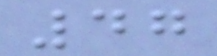47
